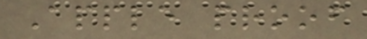Apple proof
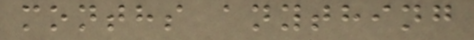months anything
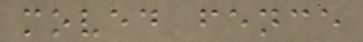moved fence
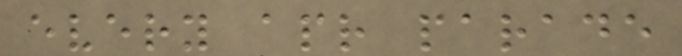every apr parade
